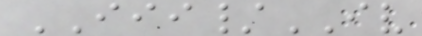III/IV
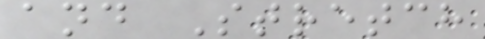and Stretch
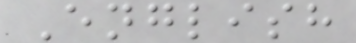English
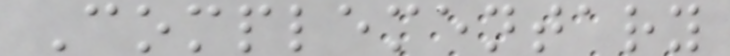Complementary
